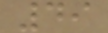49
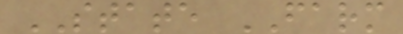STATE FARM
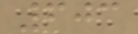603
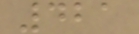421
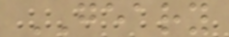GEARY
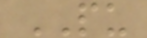PU
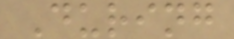During
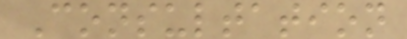Consultation
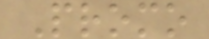Promo
